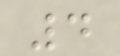4
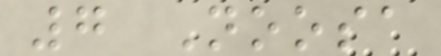7 Noosa
